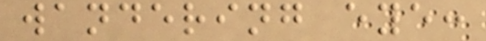wandering eye:
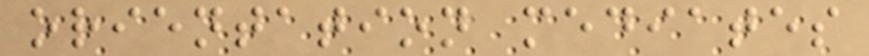orientation mediates
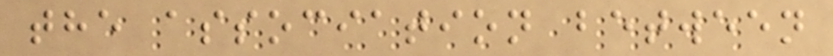the association between
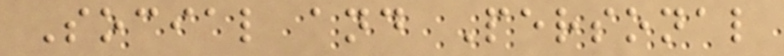Social and Personal
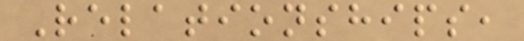Relationships,
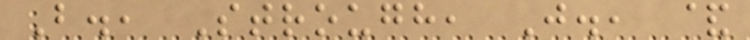B., Strough, J., &
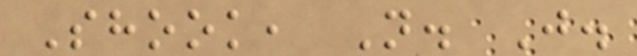Shook, N. J.
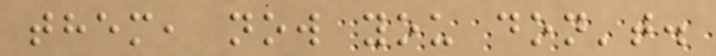them, now you don't.
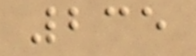235
